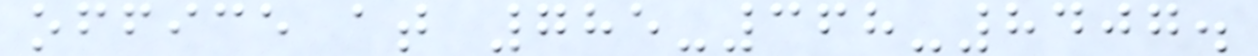office at 785-368-8407.
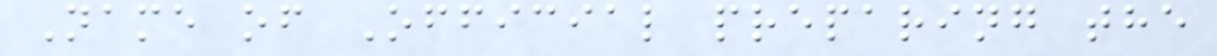Name of Official preparing the
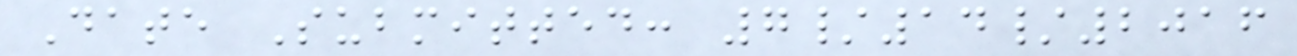Date Submitted: 7/14/2016
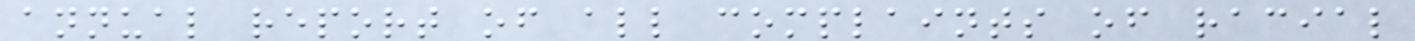annual report of all complaints of racial
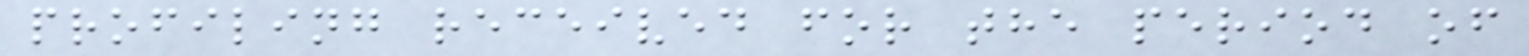profiling received for the period of
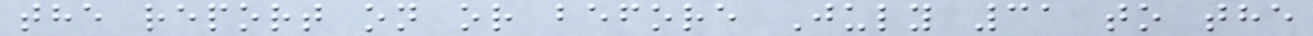the report on or before July 31 to the
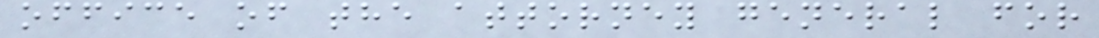office of the attorney general for
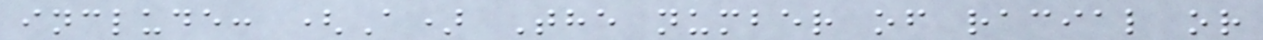include: (A) The number of racial or
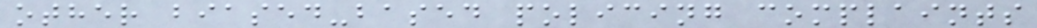other biased-based policing complaints
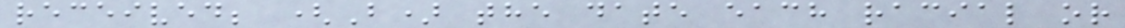received; (B) the date each racial or
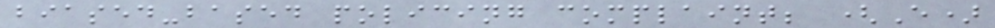biased-based policing complaint; (E)
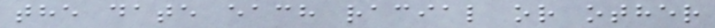the date each racial or other
